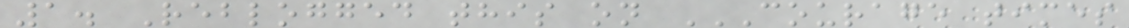1. Reblogged this on COURAGE TIMES
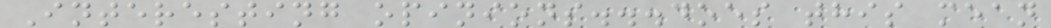Interesting opinions...does this mean
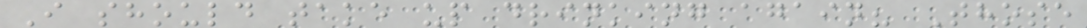I should take up drinking again? Those
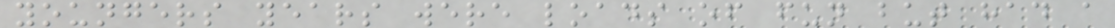youngers years were loads of fun but had a
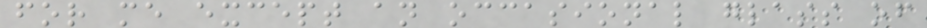for me except an occasional glass of
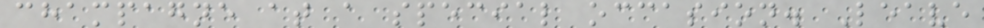champagne at a special occasion. Leave
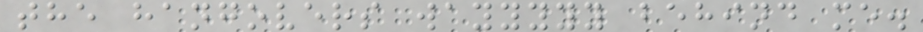the hangovers wayyyyy behind me.
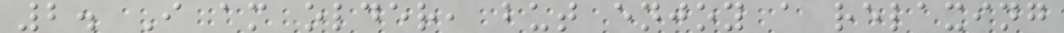2. I am older, but enjoy a relaxing
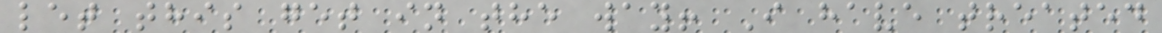let this get in the way! I have treated
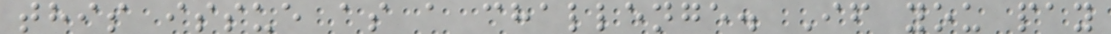this issue as a challenge. If you pay
